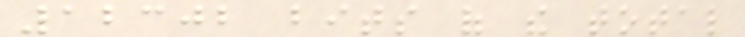12302 bits of the total
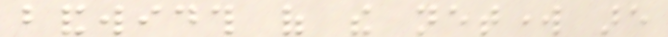bandwidth of the network are
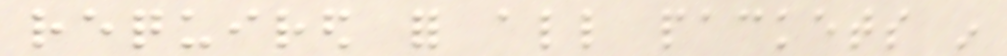required for all packets in
